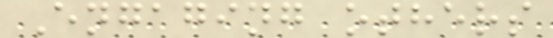Engaging others
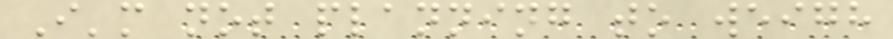I'm not planning to weigh
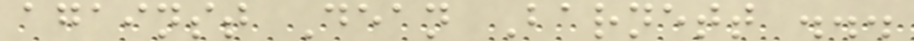against Dean Barnett ...
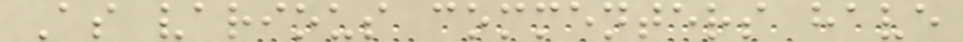As various commenters have
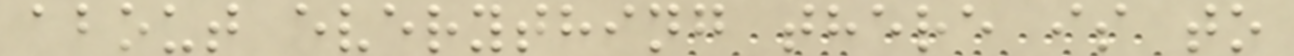about everything there is to
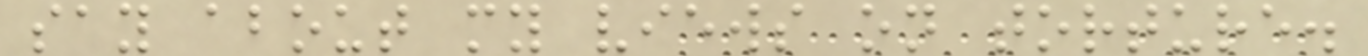say about my views on torture.
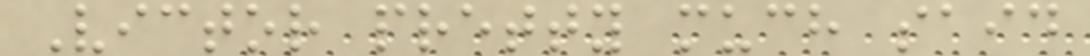Victor pretty much said
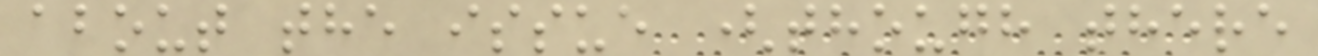about the issue (though there
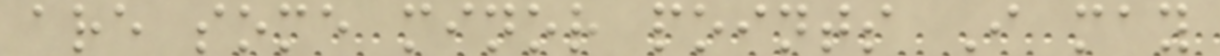are some minor points I may
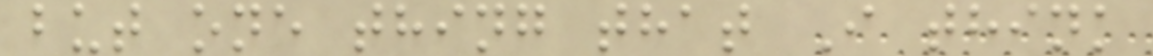but one thing that I think
